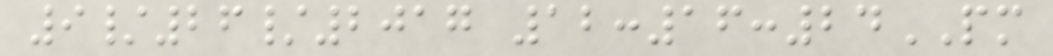9/26/2017 12:16:24PM
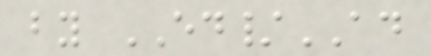by ED/AD
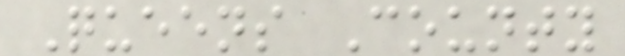Queens County
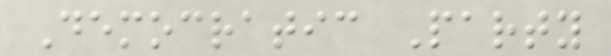Democratic Party
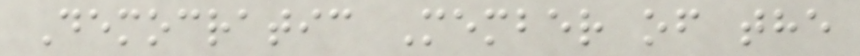Democratic Member of the
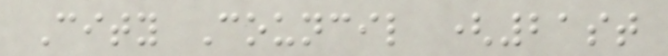City Council (21st
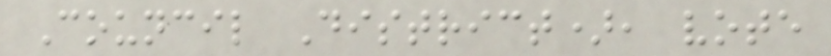Council District), vote
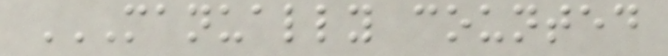MANUALLY COUNTED
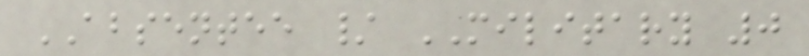ABSENTEE / MILITARY 0
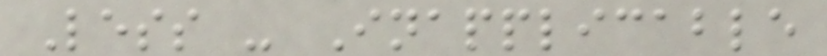Less - Inapplicable
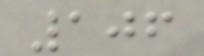106
